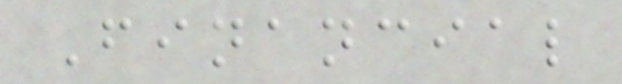Financial
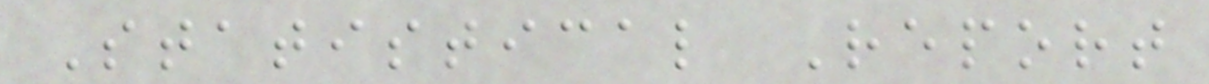Statistical Report
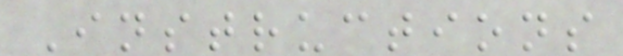Instructions
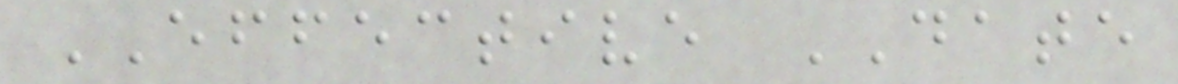EFFECTIVE DATE
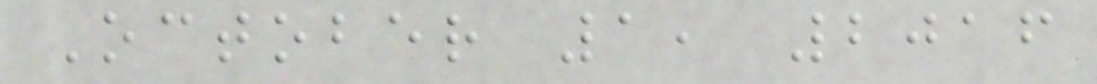October 1, 2016
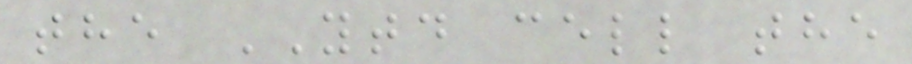the YTD cell the
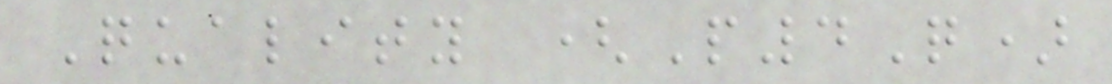Quality (P4Q)
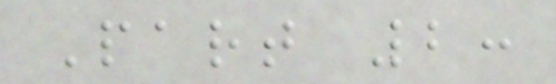Part 2:
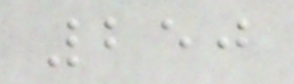250
